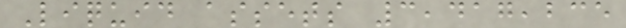Liquid assets 3,417,235
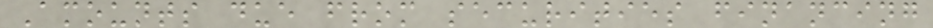Amounts due from securities financing
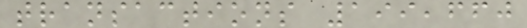transactions 199,660
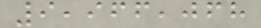9,966,068
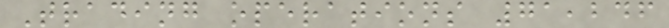Trading operations 71,246
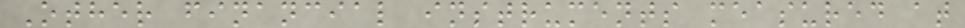Other financial instruments measured at
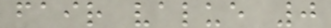fair value 0
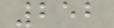252
